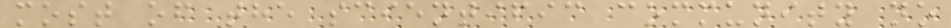most of the scientific community no
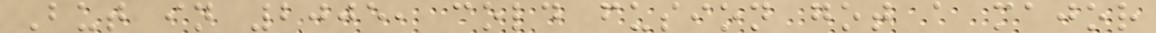But in 2005, cold fusion got a major
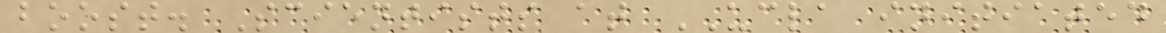boost. Scientists at UCLA initiated
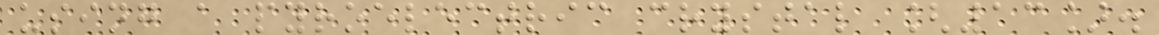using a pyroelectric crystal [13].
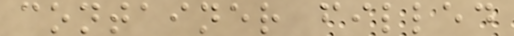container filled
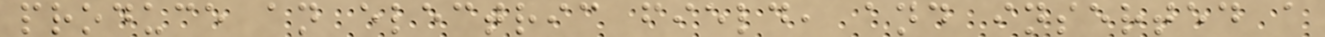produce an electric field, and inserted a
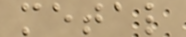metal
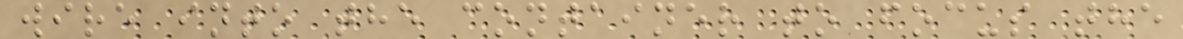wire into the container to focus the
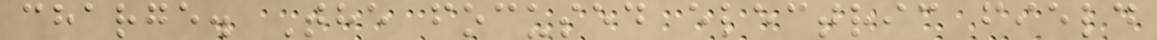charge. The focused electric field
